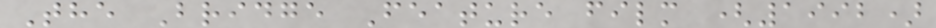The Bridge Feature film (1992)
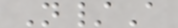N/A
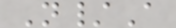N/A
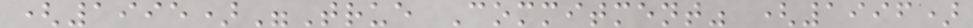(1995)"True Commitment" (1996)
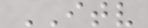ITV
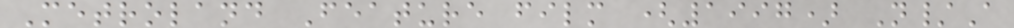Metroland Feature film (1997) N/A
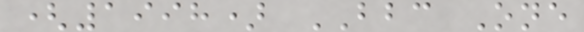(1998) BBC One
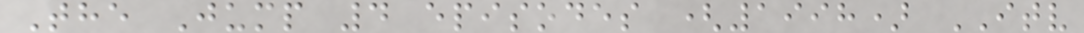The Jump 4 episodes (1998) ITV
